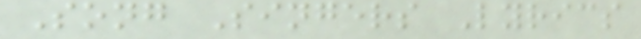Song Singers Lyrics
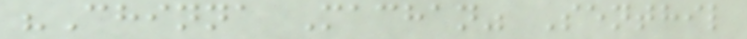"Chinna Machan" Senthil
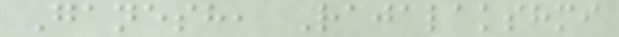Ganesh, Rajalakshmi
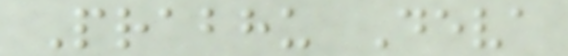Prabhu Deva
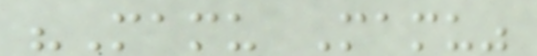"Mamu Mamu"
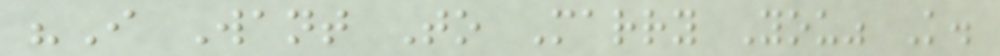"I Want To Marry You" K.
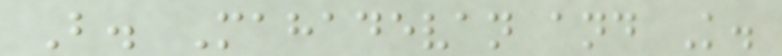B. Mahadevan and K.
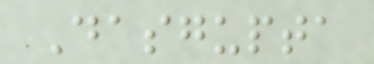Dasgupta
